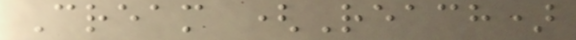Cream (Reach)
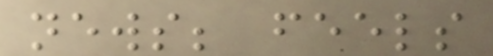news; feels
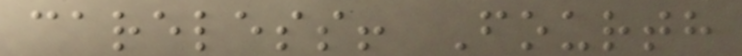careless! Fourth
